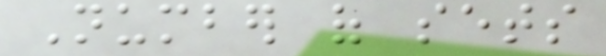Number of sets
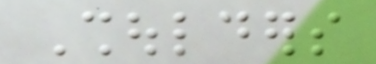Shoulders
